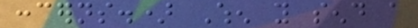concerns.) When you send a
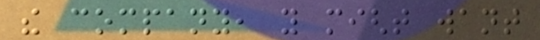the company, you might want
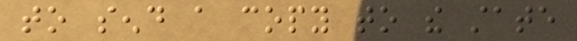to send a copy to the state
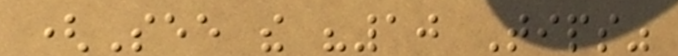(See the "10 Tips"
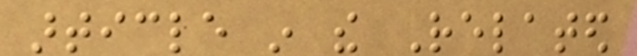article in the Related
